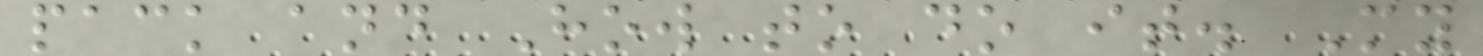pack and How to do it. My
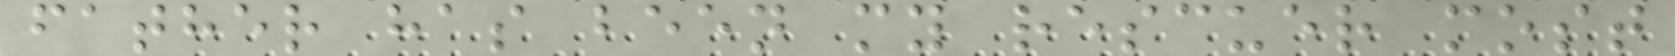father has been my rescuer most
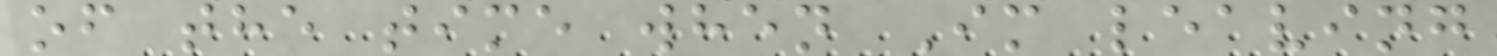of the time when Im leaving
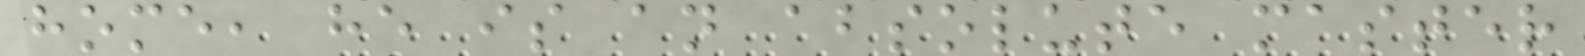home, he is an absolute master
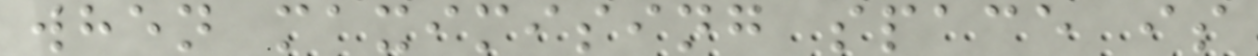when maximising space is
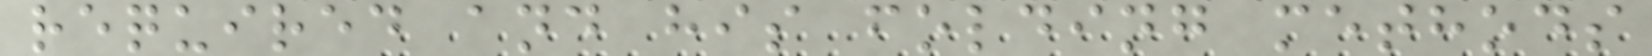required and his folding methods
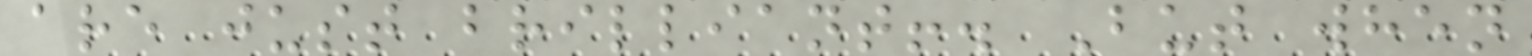are just brilliant!. But when
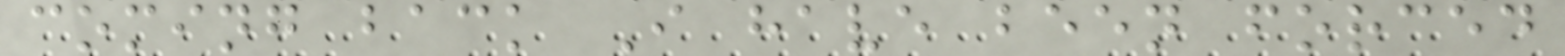coming back I have been forced
